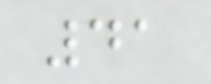41
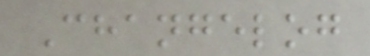Changelog
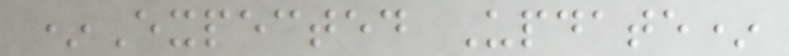*Expected Update*
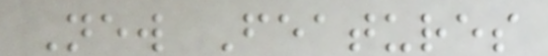New Features
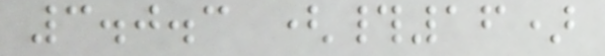3.0.3 (#16)
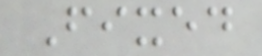Fixed
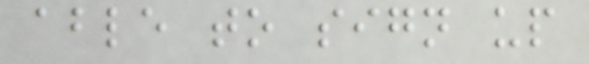able to sign up
